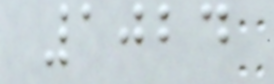1024
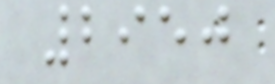2950
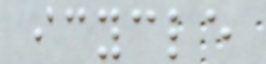icycle
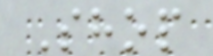Shop
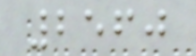2560
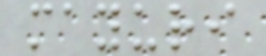mayuri
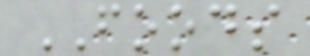FOODS
